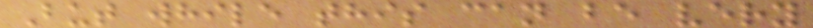But while this can be very
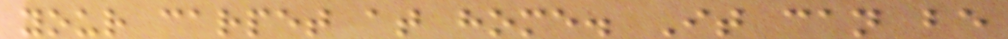your carpet at home. It can be
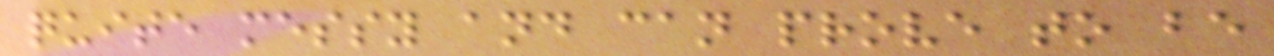quite messy and can prove to be
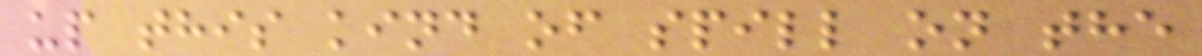up this kind of spill on the
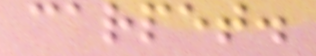carpet.
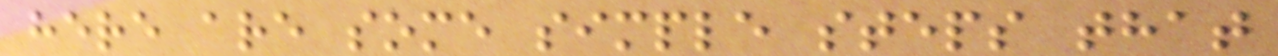here are some simple steps that
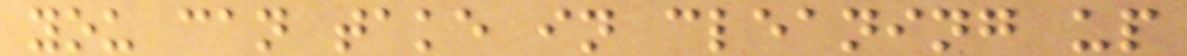you can take in cleaning up
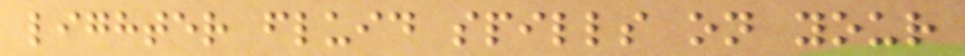lighter fluid spills on your
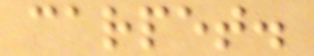carpet.
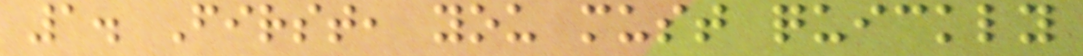1. First, you must quickly
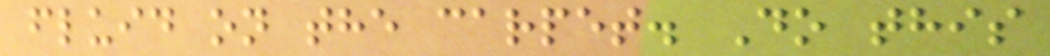fluid on the carpet. Do this
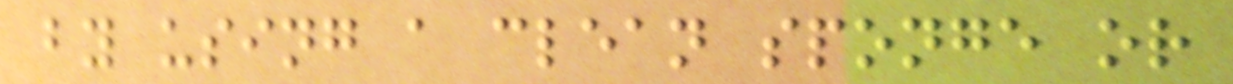by using a clean sponge or
